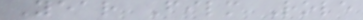Year Film Role
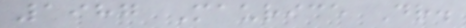1987 Maurice Dr.
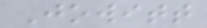Jowitt
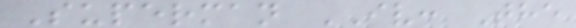Superman IV: The
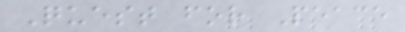Quest for Peace
